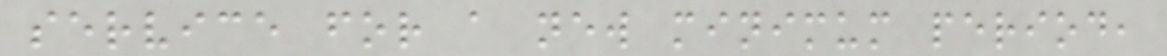service for a new minimum period,
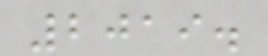2019.
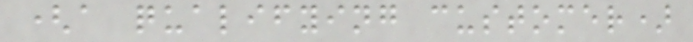(a qualifying customer)
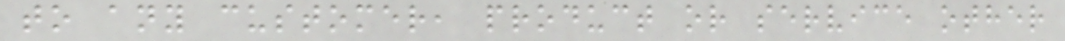to any customer, product or service other
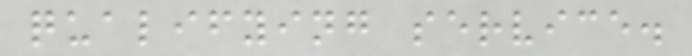qualifying service.
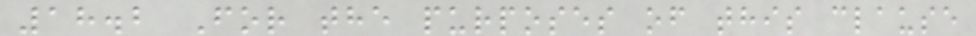18.2 For the purposes of this clause
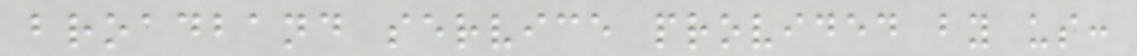broadband service provided by us:
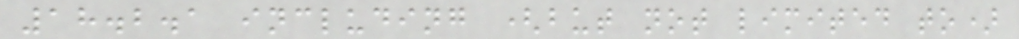18.2.1 including (but not limited to)
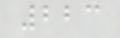223
